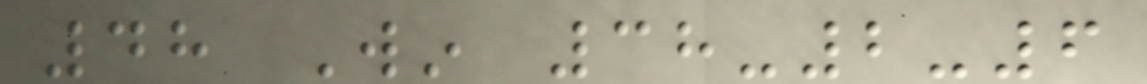48 Win 38-2-6
